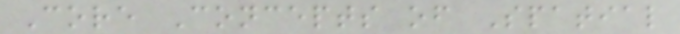Core Concepts of Spatial
